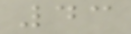43
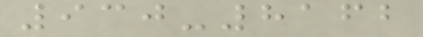930-8162
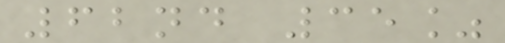62nd 35%
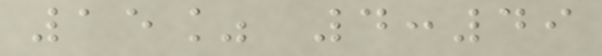15% 4:49
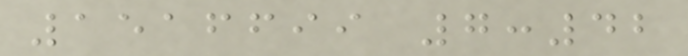1516699 7:42
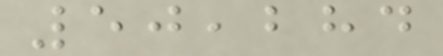50,284
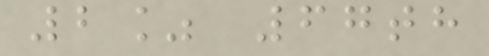2% 67th
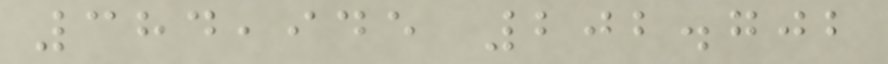384,945 202.702
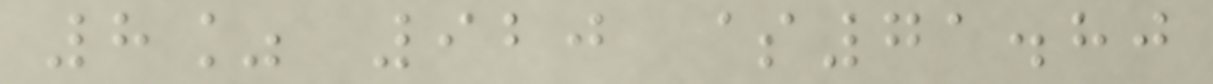8% 920 $71.80
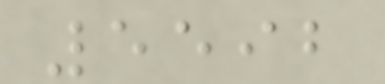5592
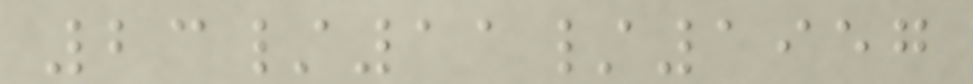23/11/1957
